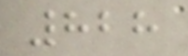828
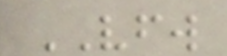VFW
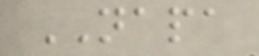NAPA
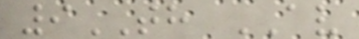9TH AV
